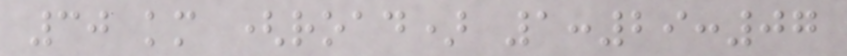30 km (road) 1:29:07
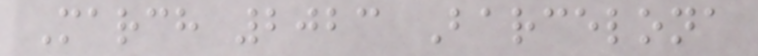March 2023 Barcelona
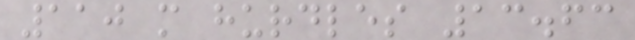110 m hurdles 13.63
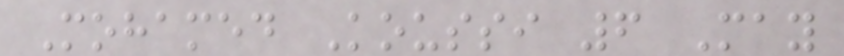Mohamed Koussi 6 May
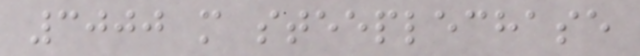3000 m steeplechase
